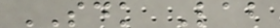SDK Lab
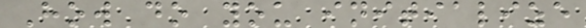How do you initialize
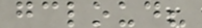gcloud?
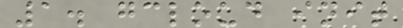1. gcloud init
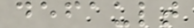default
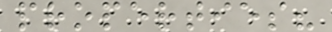properties?
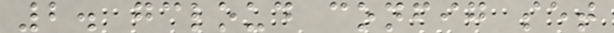2. gcloud config set
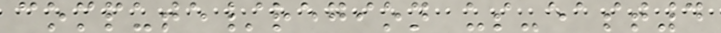compute/region us-east4
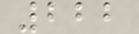222
